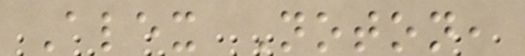Alex Noton,
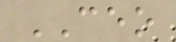CEO
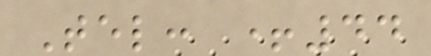Tel: +44
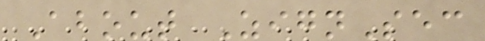About ZignSec
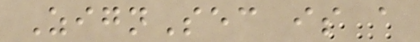ZignSec is a
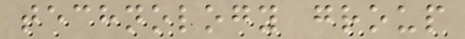technology group
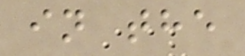in the
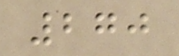270
